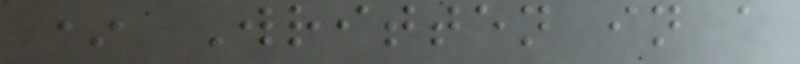* Written in a
